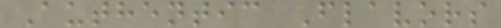Authentic Flavors
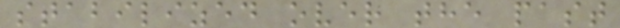stabilized over the past
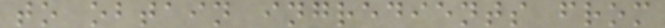to obtain ingredients from
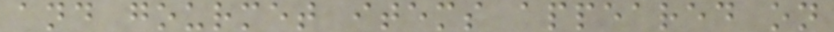and gourmet items appeared on
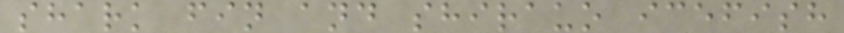shark fin and shirauo icefish
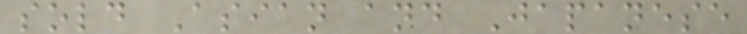sold Asian and Japanese
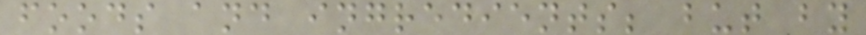foods and ingredients; but by
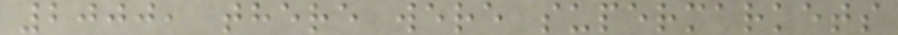2000, there were supermarkets
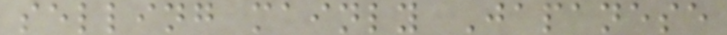selling mainly Japanese
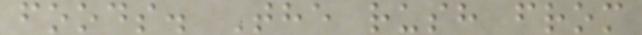foods. The rush from
